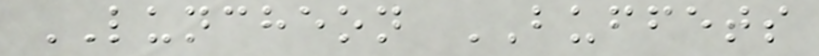LUNCHEON BUFFETS
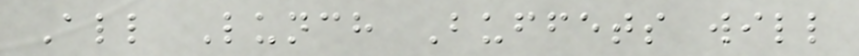All Lunch Buffets will
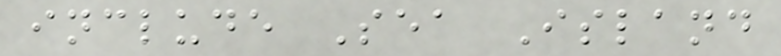include Sea Island
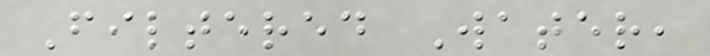Filtered Water,
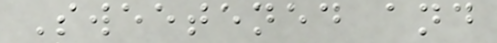Sweetened and
